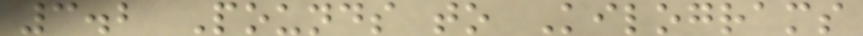3.2 Pounds to Kilograms
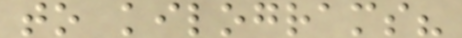to kilograms?
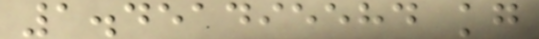1.451495584 kg
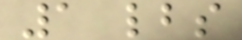1 lbs
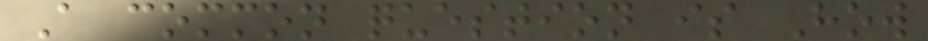A common question is How
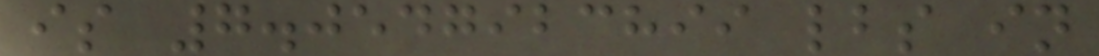is 7.0547923899 lbs in
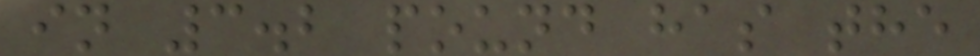in 3.2 pound has the
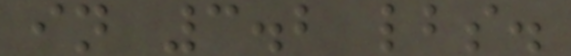in 3.2 lbs.
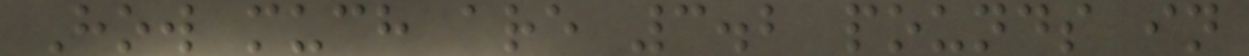How much are 3.2 pounds in
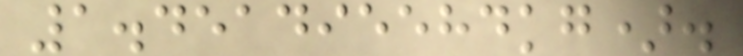1.451495584kg).
